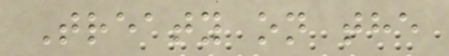Treaty on the
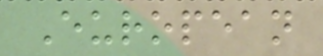European
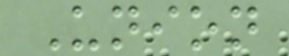Union
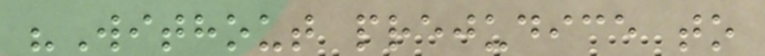"Without prejudice to
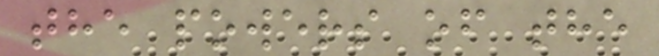the powers of the
